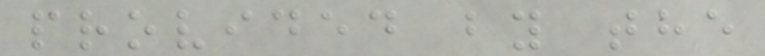provided by the
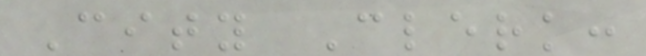City Clerk:
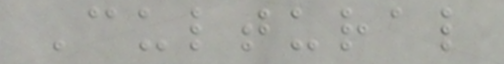Cultural
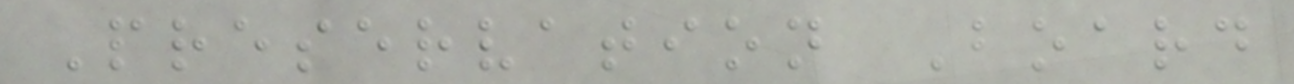Preservation Board
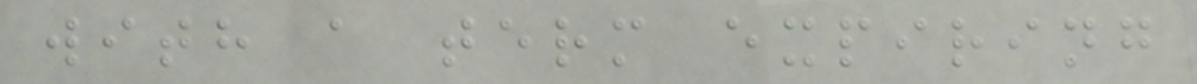with a term expiring
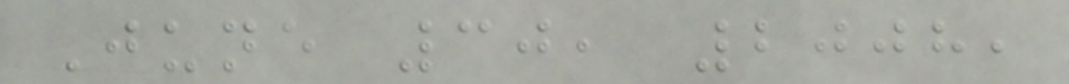June 30, 2008,
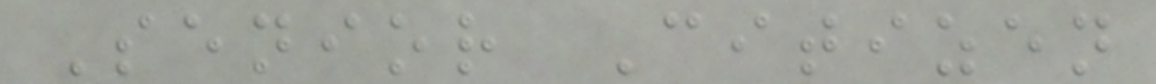Senior Citizen
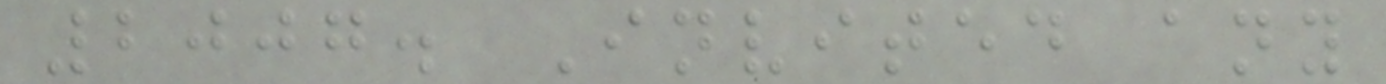2007. Invited any
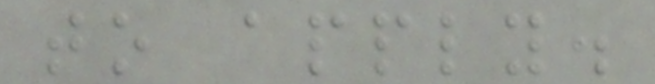to apply.
